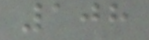108
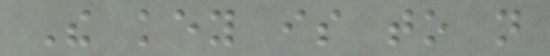The key is to not
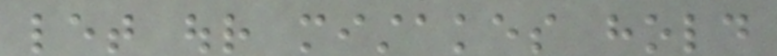let our mistakes hold
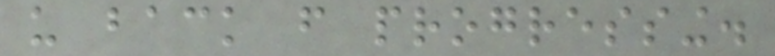us back from progressing.
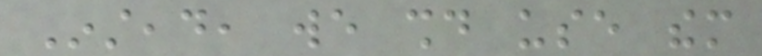Instead, we should use them
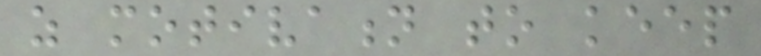as motivation to keep
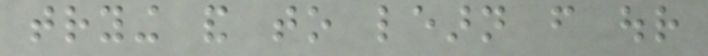trying and to learn from our
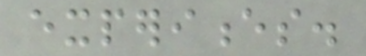experiences.
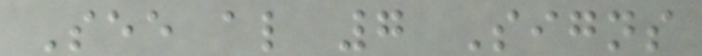See also 7 Signs
